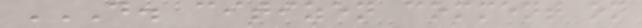D. CITIZEN COMMENT ON
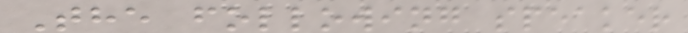The following speaker
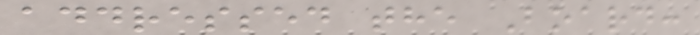addressed the Board:
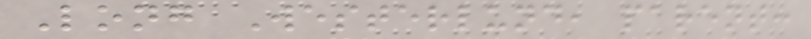Long Westerlund, parent:
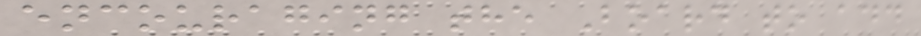encouraging the Board to add
